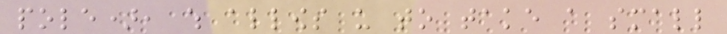pole), which allows us to take a small
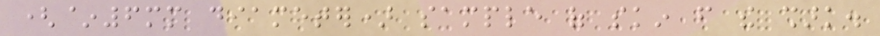(~6mm diameter) sample of skin from the shark.
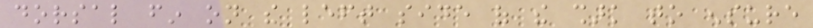dorsal fin on the left side of the shark to ensure
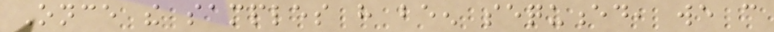Once the samples have been sequenced, we can
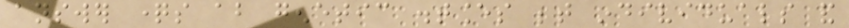answer questions about genetic distances between individuals and
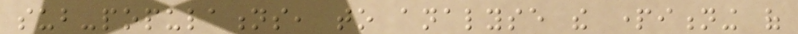sub-populations, to analyse the partitioning of
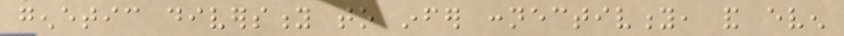genetic diversity to infer connectivity, and even
